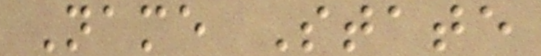Name State
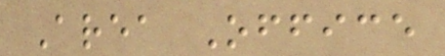Area Office
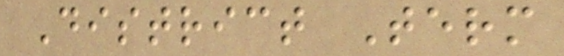District Term
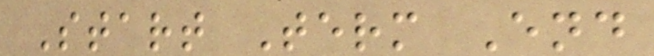Start Term End
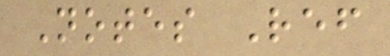Notes Ref
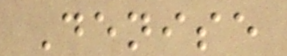Denise
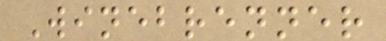Winebrenner
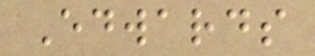Edwards
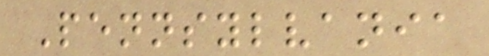Pennsylvania
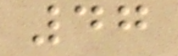47
